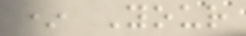* Your
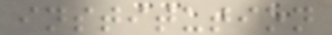institution
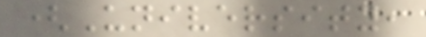(University,
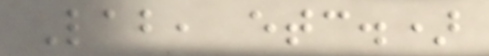Lab, etc.)
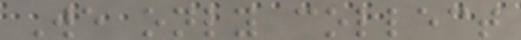We only collect
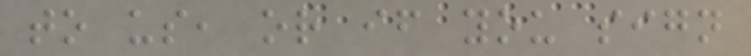to us, or if you sign
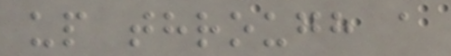up through a
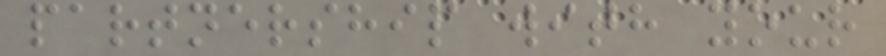partnership with your
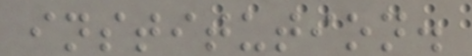institution.
